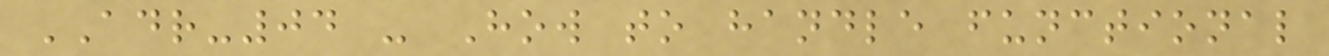ADR-04 - How to handle functional
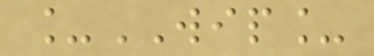_WIP_
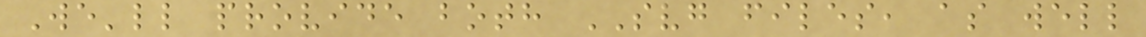We'll provide both SVG files, as well
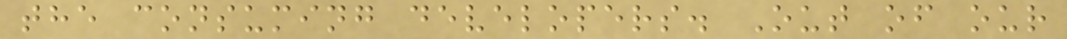the consuming developers. Out of our
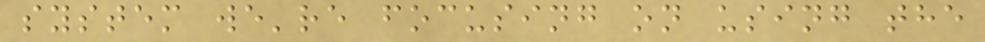system we're focusing on using the
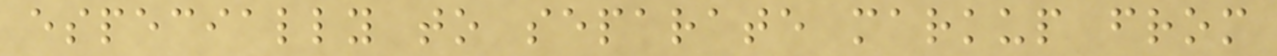especially to separate markup from
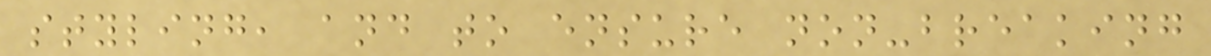styling, and to ensure non-breaking
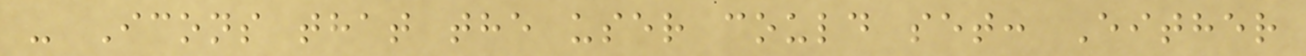- Icons that the user could set: Either
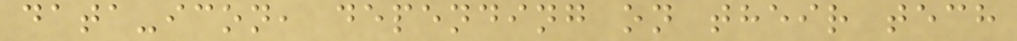data-icon, depending on their tech
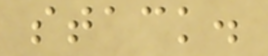stack.
